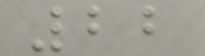22
